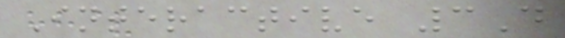Interactive 3D
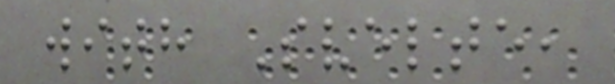with Svelte,
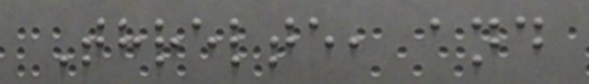Threlte, and
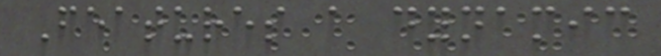Features a dynamic
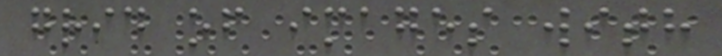grid of images with
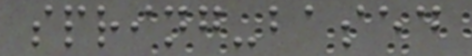spring-based
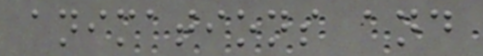animations and
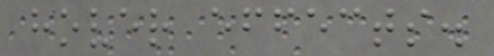hover effects.
